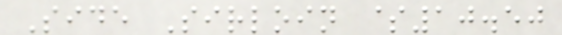Side Sirloin $10.50
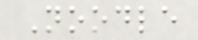Noodle
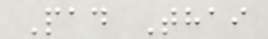Pad Thai
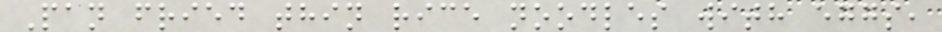Pan fried thin rice noodles with eggs,
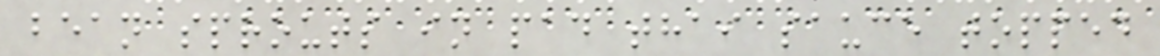bean sprouts in pad thai sauce topped
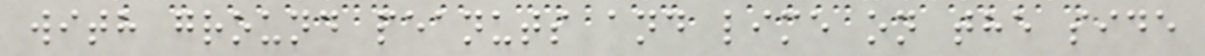with ground peanuts and lime on the side
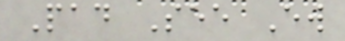Pad See Ew
